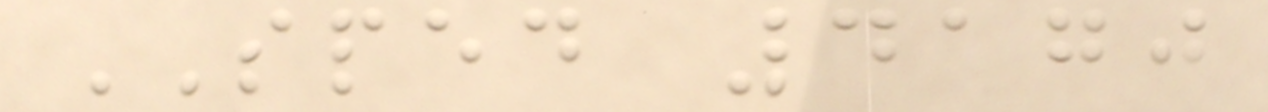SPED 4170
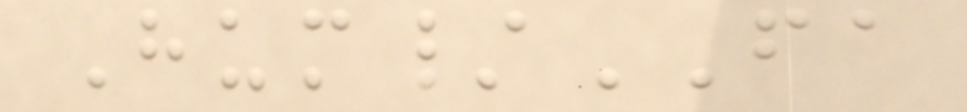Hum/FA
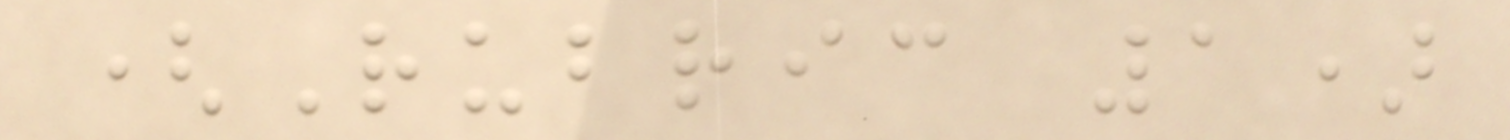(Rubric 1)
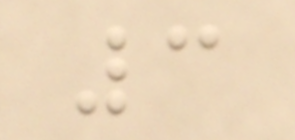3
